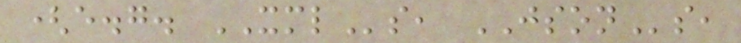(e.g. XMLs, JSONs,
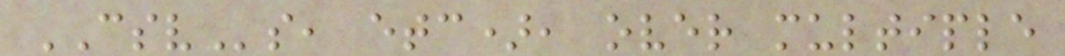CSVs, etc), over multiple
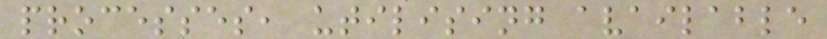processes, utilising available
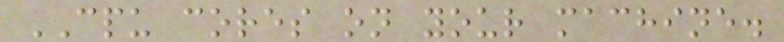CPU cores on your machine.
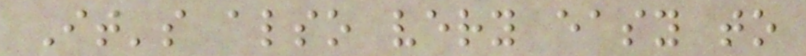It's also very easy to
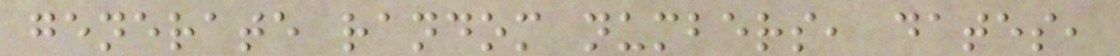generate random numbers, dates,
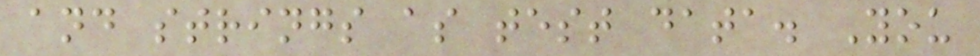and strings as test data. You
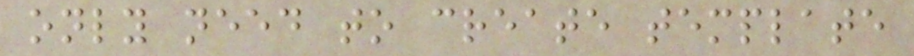only need to create template
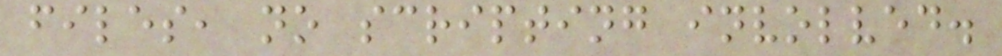files, no scripting involved.
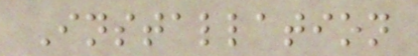Installation
